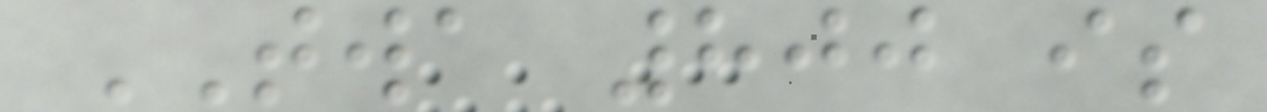TWA 800 is
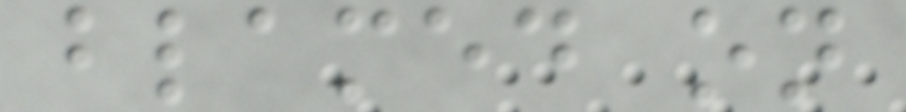blamed on
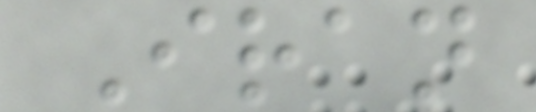Iran
